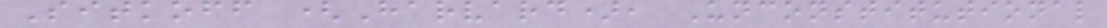Sitkoff (Harvard), Unconstitutional
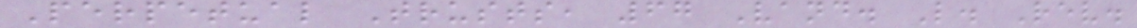Perpetual Trusts, 67 Vand. L. Rev.
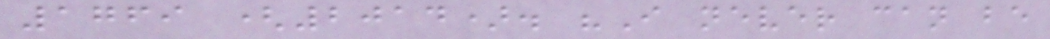1769 (2014). "I never can be
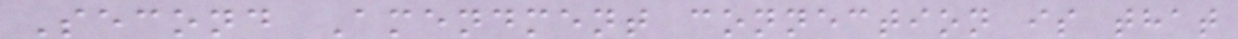Second Amendment connection is that
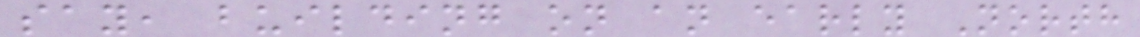say, building on an early North
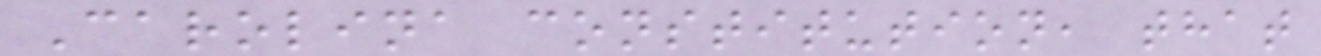Carolina constitution, that
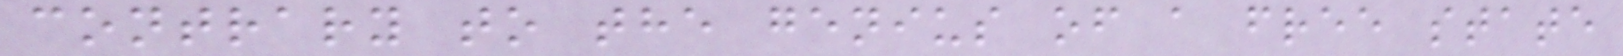contrary to the genius of a free state
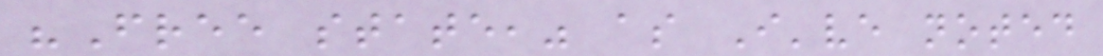"Free state," as I've noted
